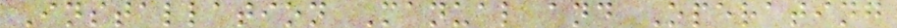Installation Manual and Operating
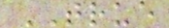TRUE
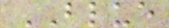BLUE
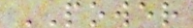POWER
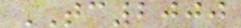TC2000
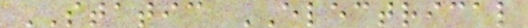STATIC ELECTRICAL
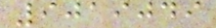9019049
